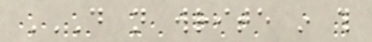DO NOT WRITE IN THIS
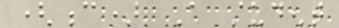(c) A student
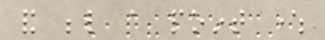and below a point where
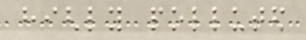highly polluted
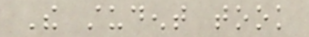The student took
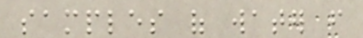samples of water from
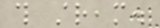this stream.
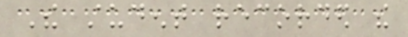The student recorded the
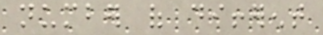number of different
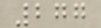277
